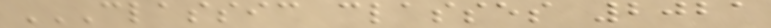CLASSIC CLASSES 2021
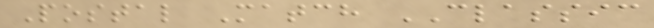Postal Match CLASSIC
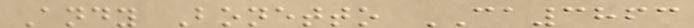Andy Bonetto CA3863
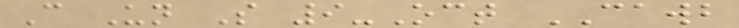C Un S 9-Oct CAWB
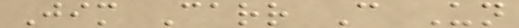Jim Carr C Un
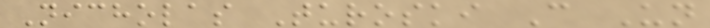Nicholas Turoski C Un
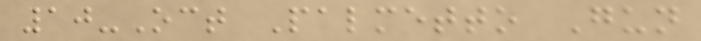10-Oct Palmetto Gun
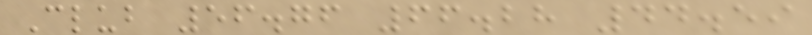Club 56.76 66.28 44.59
